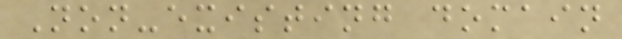Non-existing domain
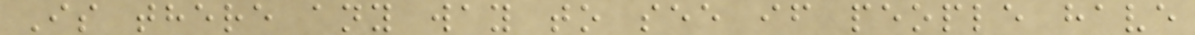Is there any way to see if people have
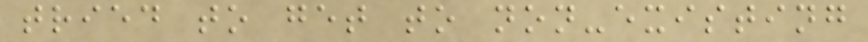tried to get to non-existing
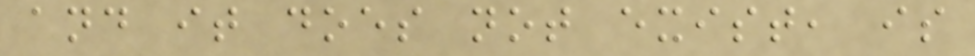and it does not exist, is
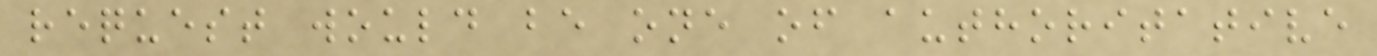request would be one of authoritative
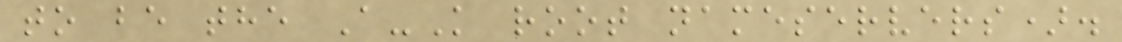to be the A-K root nameservers).
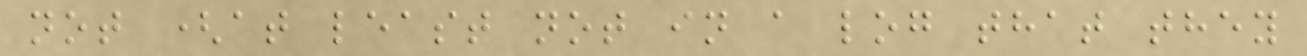not (at least not in a log that they
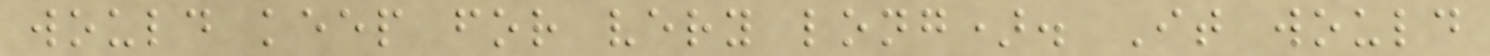would keep for very long). It would
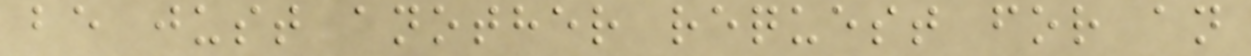be just another request for an
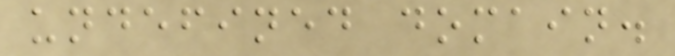undefined domain.
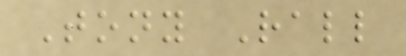Tony Rall
